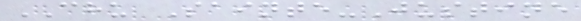CHU Sainte-Justine
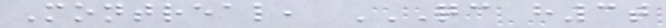Montreal, QC H3T
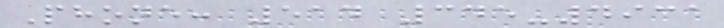Phone: 514 345-4931
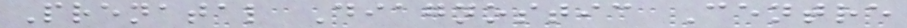Prenatal Diagnostic Centre
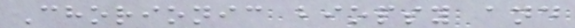Chorionic biopsy and
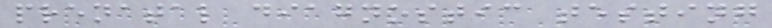prenatal diagnostic testing
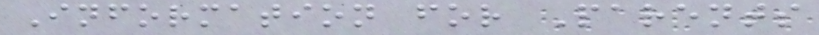Information for Parents
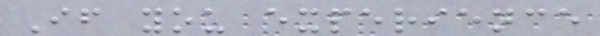If you experience
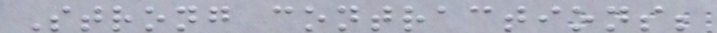Strong contractions;
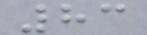83
